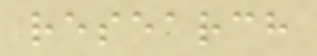research
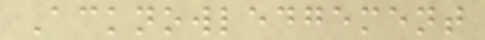Acknowledgement
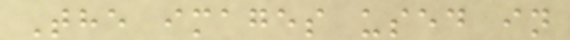The images used in
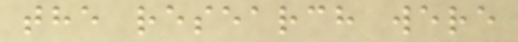the research were
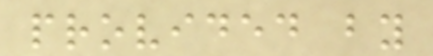provided by
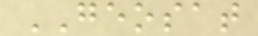GEOSAT
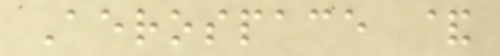Aerospace &
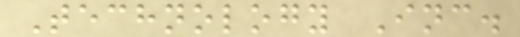Technology Inc.
